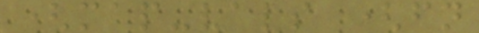(map-vals (fn
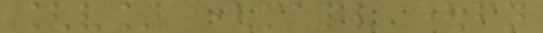[v] (mapv (fn
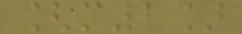[m2]
